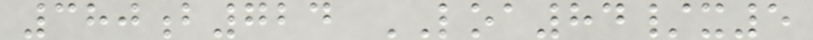380b724 LOA84/x5
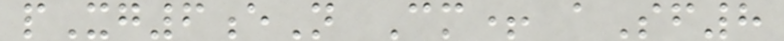pXg6eN Cm+ aSf8
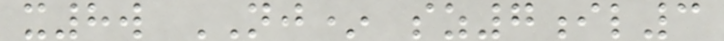x8w NJ* sz7il3
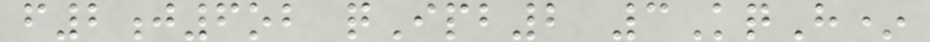f2j6ob qIpb2 3KqH*
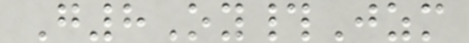G8Oy#Jzm
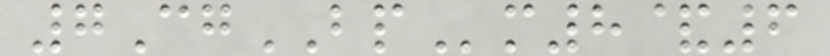7CgBPm8&6
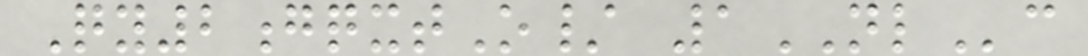Qy2gqxtO/ 1NLc
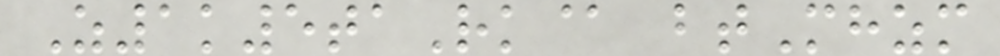Z1k5taRk@ btMhzm
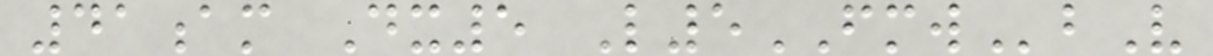41am Dx5 L5FMWbV
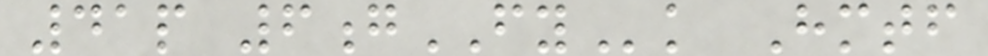41p 6gFYk Hmtf
